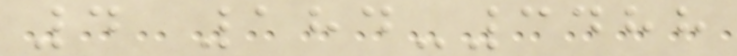4 184-3488
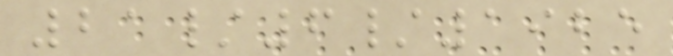21/6/1925
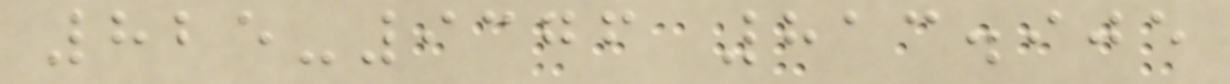825-9376 813.905
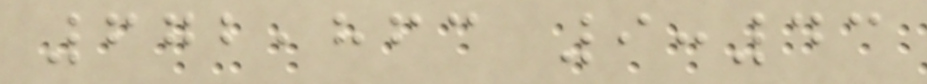672,863 9:43
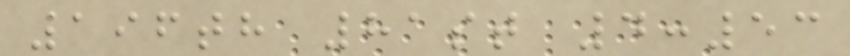196th 81st 4:53
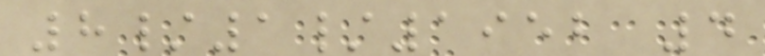8/1/1952 4
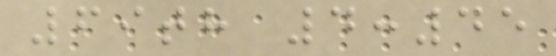69th 4:45
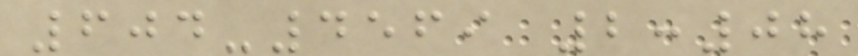604-4569 2:08
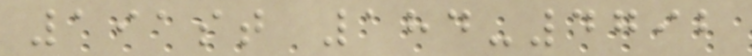191st 184-4792
